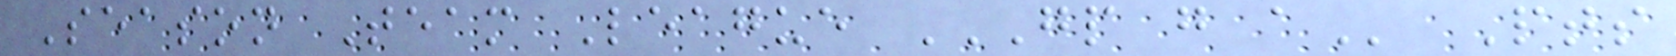Season Team League GP G A Pts
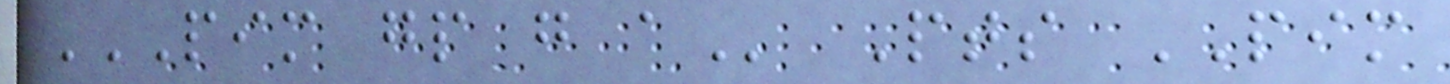PIM GP G A Pts PIM
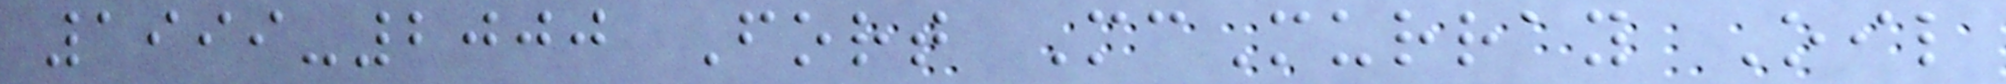1999-2000 Fort McMurray Oil
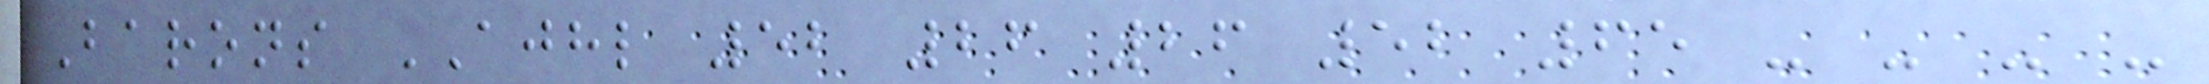Barons AJHL 52 26 26 52 65 - - - -
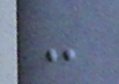-
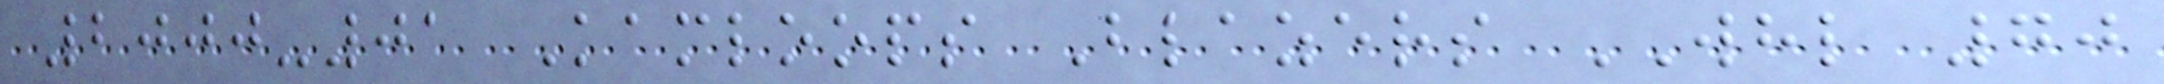2000-01 Kamloops Blazers WHL 70
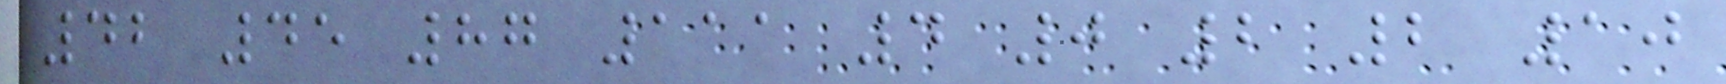42 45 87 111 4 0 2 2 10
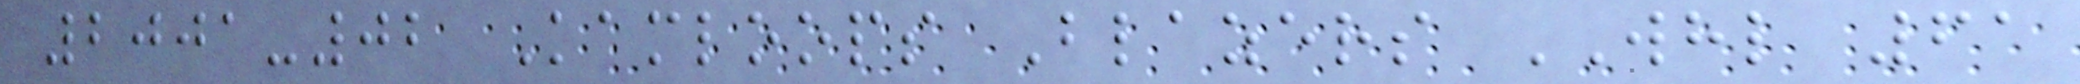2001-02 Kamloops Blazers WHL 61
